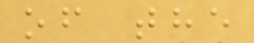of the
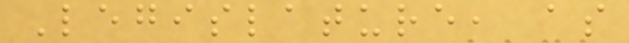Legislature, as
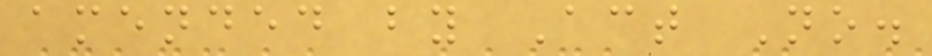amended by Act No.
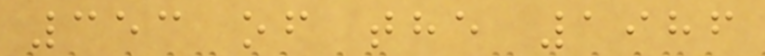353 of the 1986
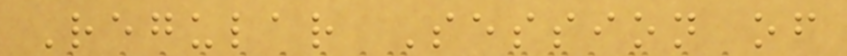Regular Session of
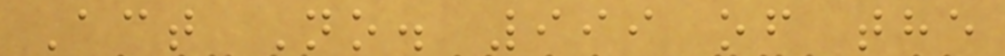Act No. 999 of the
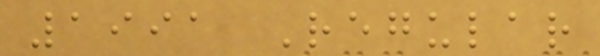1991 Regular
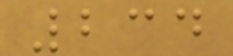234
